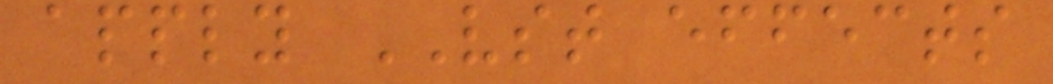apply VST effects
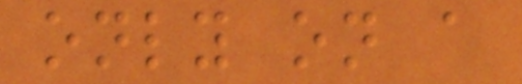only on a
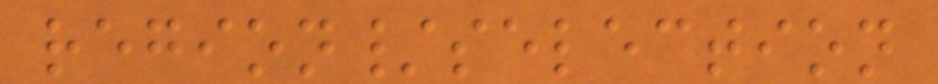region/selection
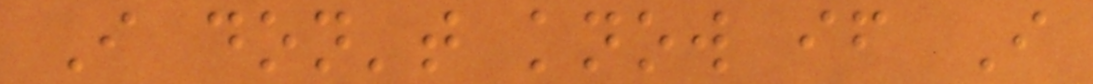I don't know if I
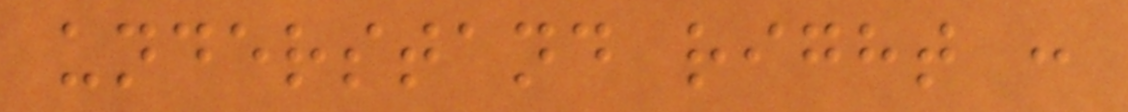understand right :
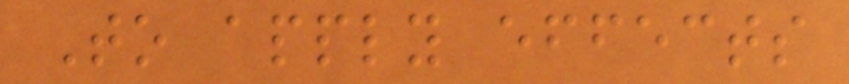To apply effects
